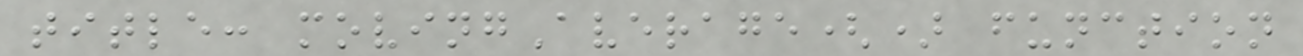title: movingAverage() function
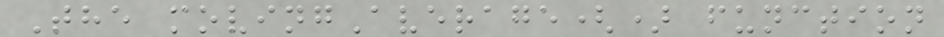The movingAverage() function
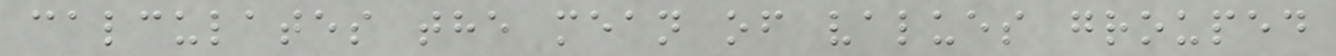calculates the mean of values grouped
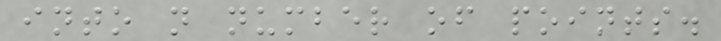into n number of points.
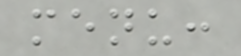menu:
